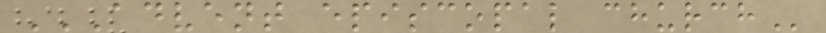ADVENT EPISCOPAL CHURCH
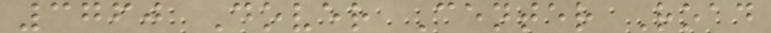3760 Dover Center Road
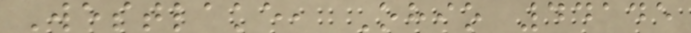Westlake, Ohio 44145
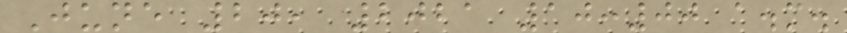June 20, 2021 10:00 a.m.
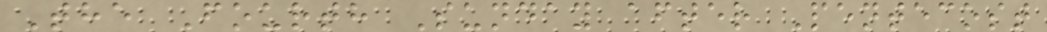The Fourth Sunday after Pentecost
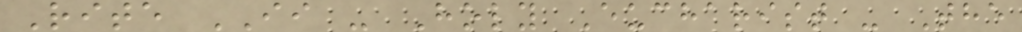Rite II - Holy Eucharist - The
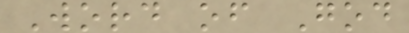Word of God
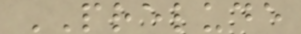PRELUDE
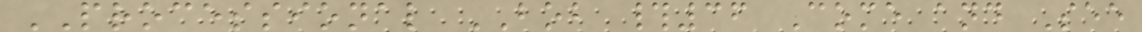PROCESSIONAL BOB #36 Come and See
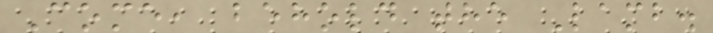Come, behold the Lamb.
